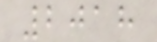2018
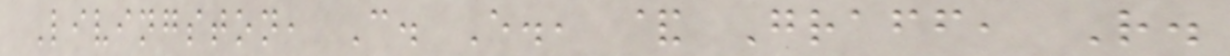Livingston, C. E., & Graff, R.
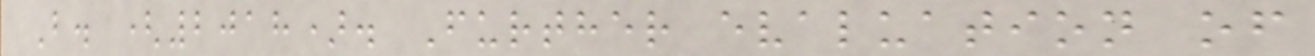B. (2018). Further evaluation of
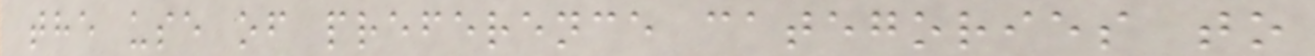the use of preference categories to
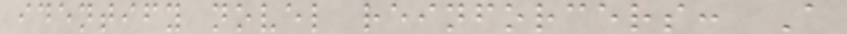identify novel reinforcers: A
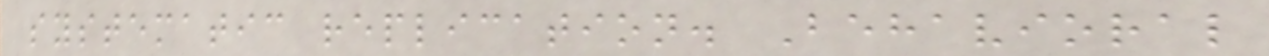systematic replication. Behavioral
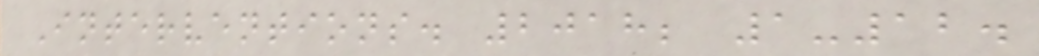Interventions. 2018; 1-12.
